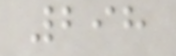298
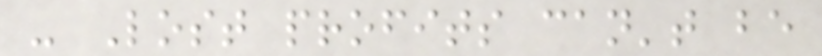- Lost profits can't be
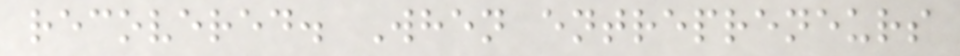recovered. When entrepreneurs
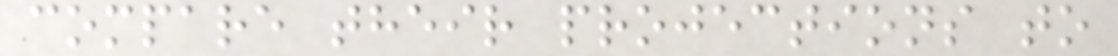compare their projections to
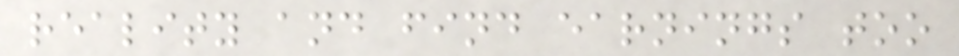reality and find earnings too
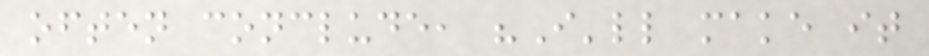often conclude, "I'll make it
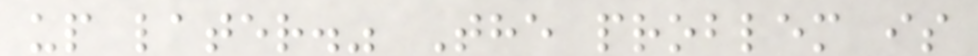up later." The problem is
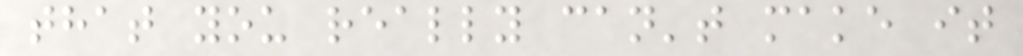that you really can't make it
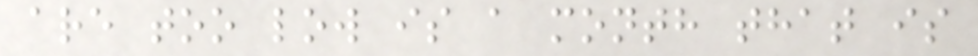are too low is a month that is
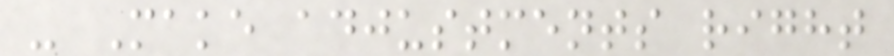- Make adjustments right
